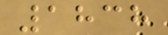1838
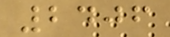2406
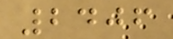2406
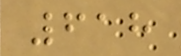618
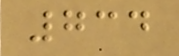734
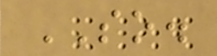SO.
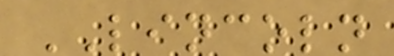LINCOLN
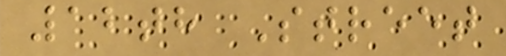12th Street
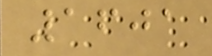1601
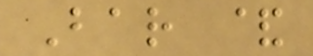Bar &
